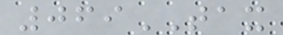069TAX
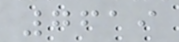7619
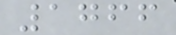1766
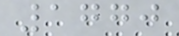1770
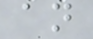an
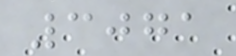3071
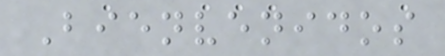Bienvenidos
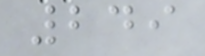249
